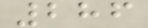286
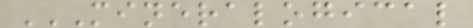MINERALOGICAL
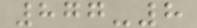877-8
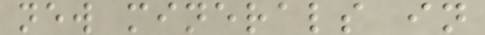new minerals in
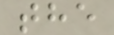the
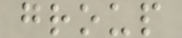group
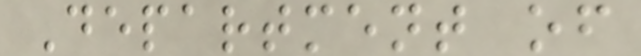Department of
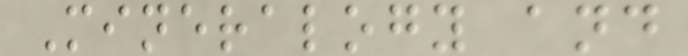Mineralogy and
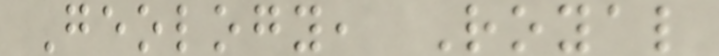Geology, Royal
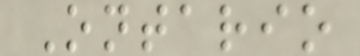Ontario
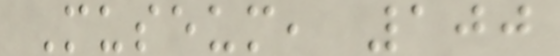Museum, 100
